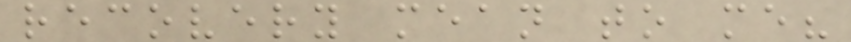recovery mean to me?
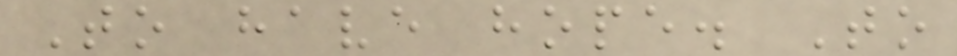To have hope. To
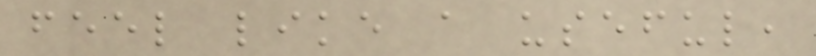feel like a useful,
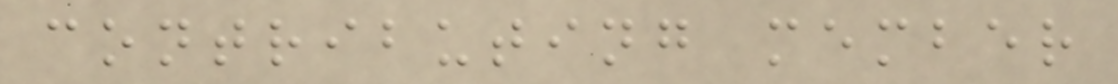contributing member
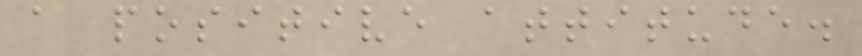a positive attitude.
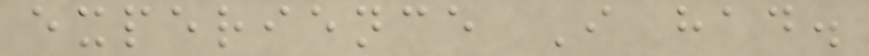experience I had.
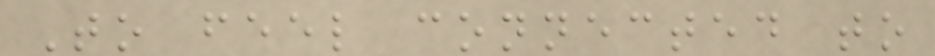To feel connected to
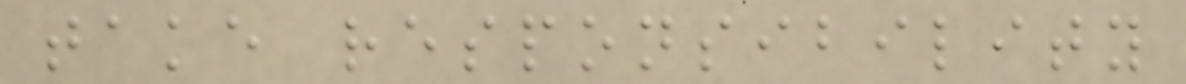take responsibility
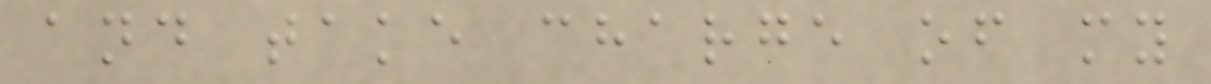and take charge of my
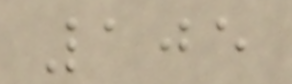105
